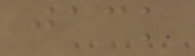jack
